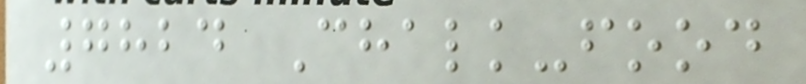7824 Chalk-food
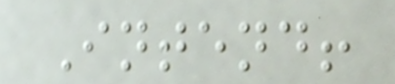Intend!
